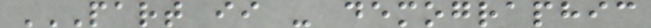PART II - DEMOGRAPHIC
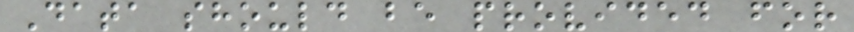Data should be provided for
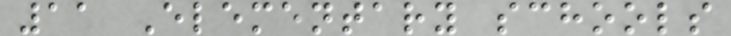11 Elementary schools
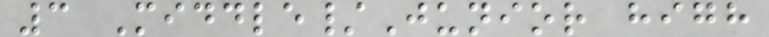3 Middle/Junior high
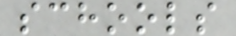schools
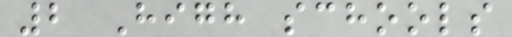2 High schools
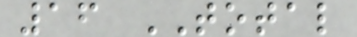16 TOTAL
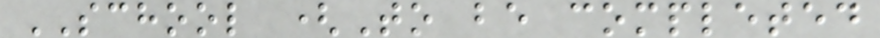SCHOOL (To be completed
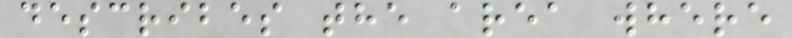describes the area where
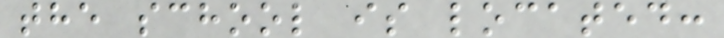the school is located:
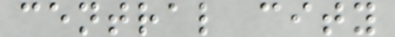central city
